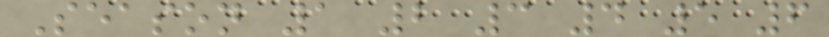Season 1 2 3 4 5 6
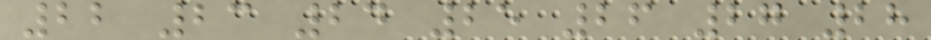22 23 24 25 26 27 28
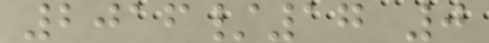2016/17 0
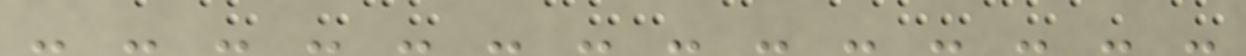- - - - - - - - - - - - - -
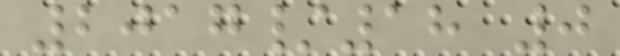2017/18 0
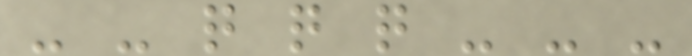- - q q q - - -
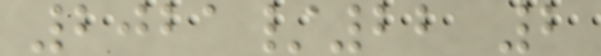2021/22 2
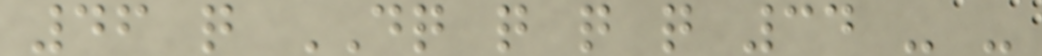46 q DQ q q q 34 - -
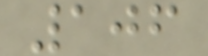106
